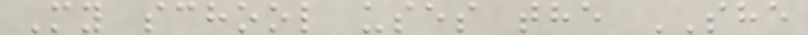My school uses the SHE
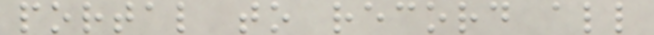portal to record all
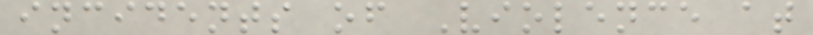incidents of Violence at
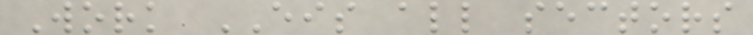Work EIS all sectors
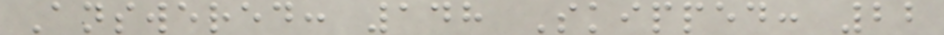Answered: 148 Skipped: 22
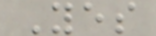Yes
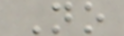No
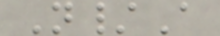N/A
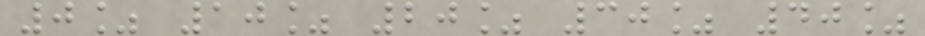0% 10% 20% 30% 40%
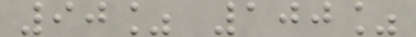90% 100%
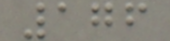176
